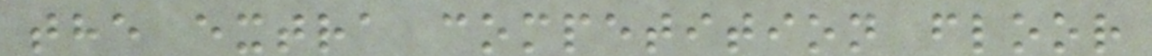the extra competition floor
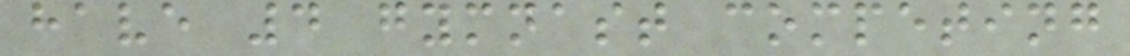have 4 gymnast competing
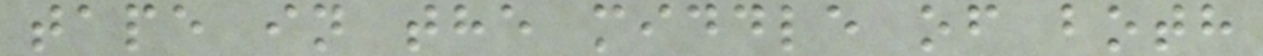tape in the middle of both
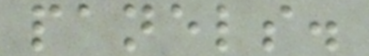panels.
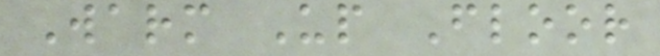Warm Up Floor
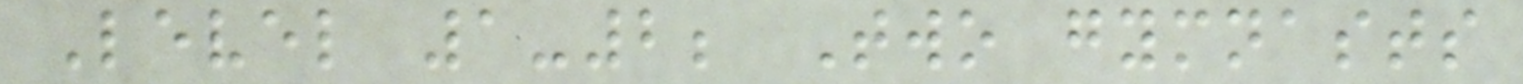Level 1-2; Two gymnasts
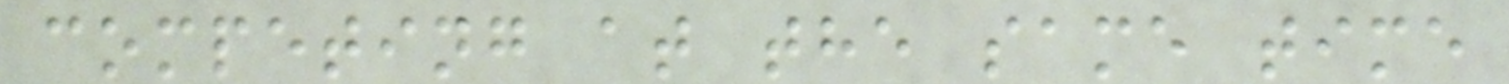competing at the same time
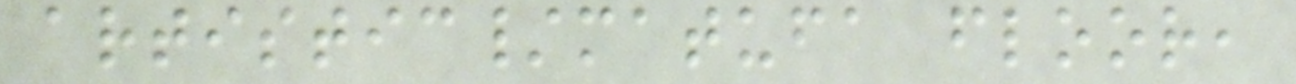artistic/matufa floor,
